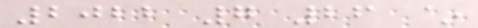2022 7 26 ~
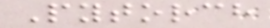Pytorch
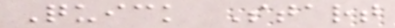Quick Start
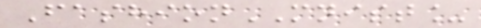FashionMNIST_
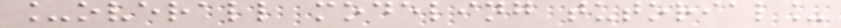_overall modeling tutorial_
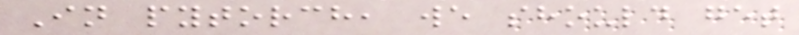In pytorch, we should get
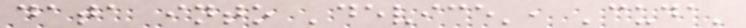data into 'device', 'cuda'
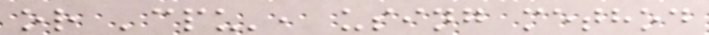or 'cpu', using method
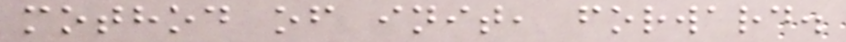mothod of init, forward.
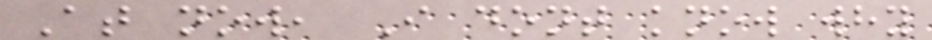At now, I dont know why
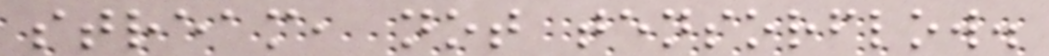stream, not tensorflow.
